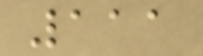111
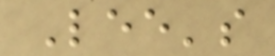Lee's
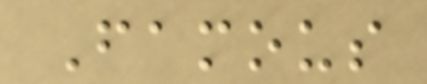Famous
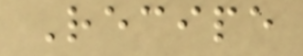Recipe
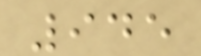945
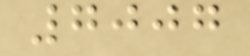7007
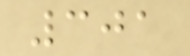301
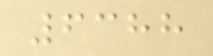6388
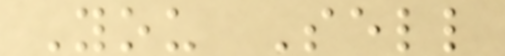You Sell
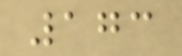173
